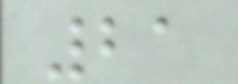21
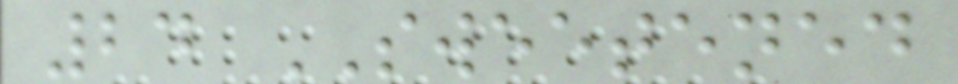24 SWEETENED
